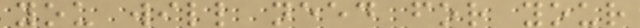you will need for your
